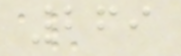269
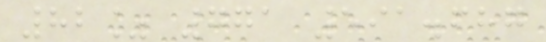82% 771 591.687
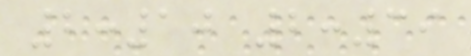2:10 2:39
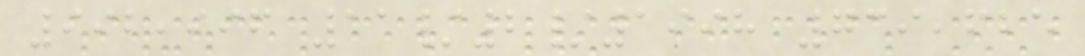992,996 11/2/1998 739,625
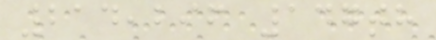214,296 147th
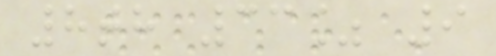8th 33% 9
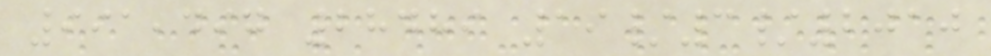991,497 28489 19/3/2010
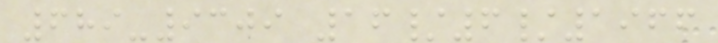689-9309 16/6/1966
